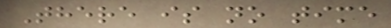There is no time
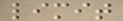limit
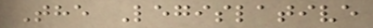The Legislative
